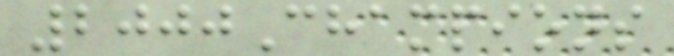2000Champions
